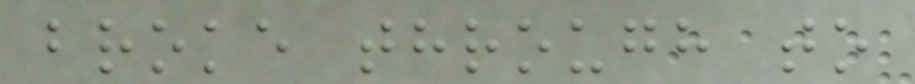broke through to
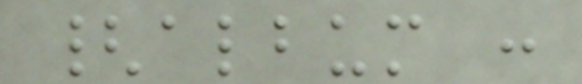{album :
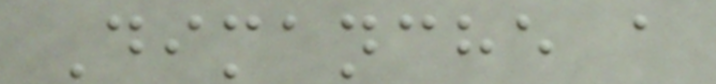Dimanche a
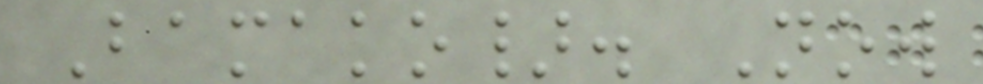Bamako}. Now
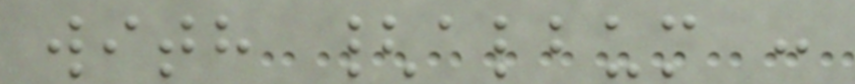with {album :
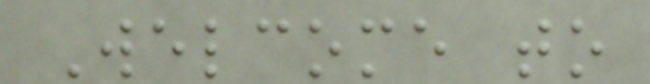Welcome to
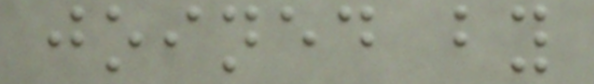joined by
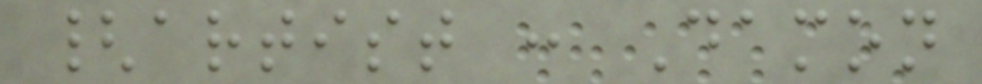{artist : Damon
